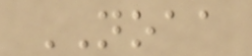NOAA
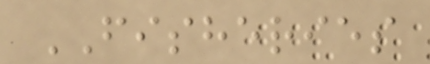FISHERIES
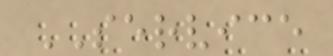SERVICE
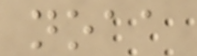noaa
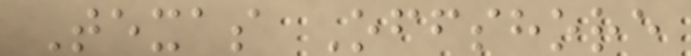Texas Offshore
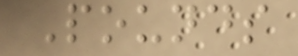Pounds
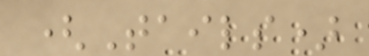(Tails)
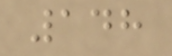148
